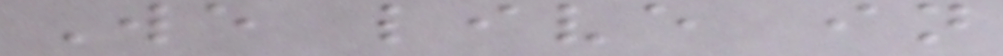We live in
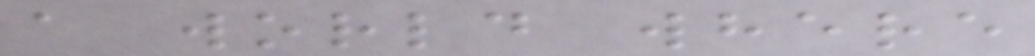a world where
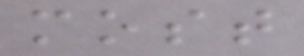most
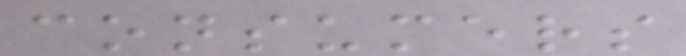consumers
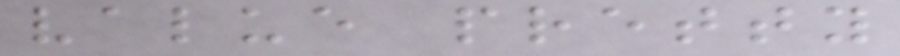value pretty
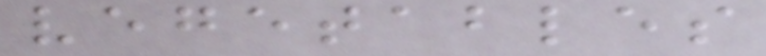vegetables
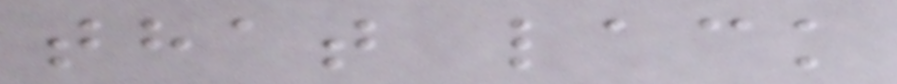that lack
